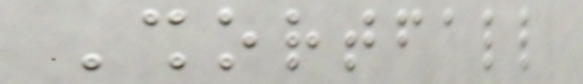Shortfall
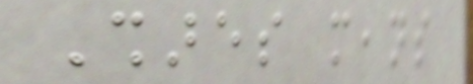Shares means
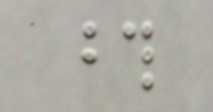those
